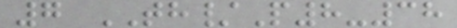7 TH/P8-38
